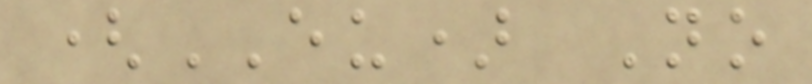(EU) No
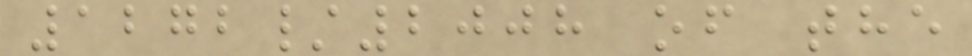1272/2008 of the
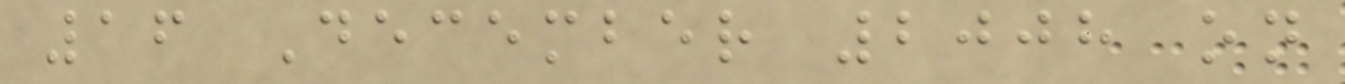16 December 2008 on
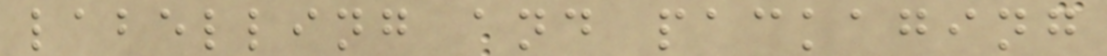labelling and packaging
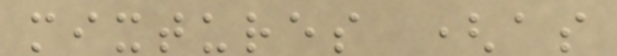mixtures (as
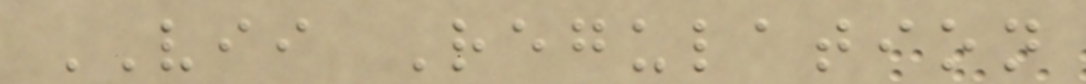VII Regulation
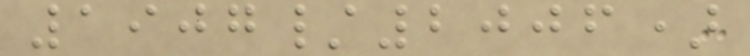1907/2006)
